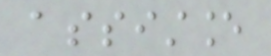assistance
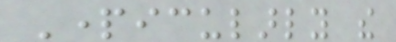Particularly the
